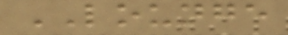LOUNGE
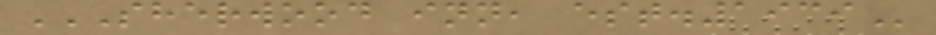SHERWOOD INN, EST.1939
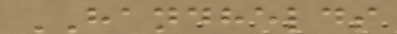HANDHELDS
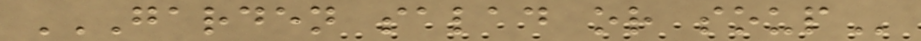GARDEN SALAD OR SOUP
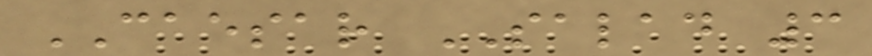CAESAR SALAD 3
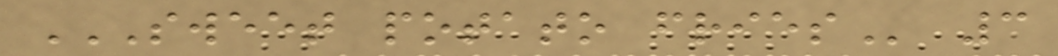SWEET POTATO FRIES 3
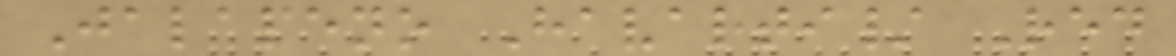Jalapeno Havarti/ Red
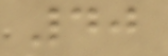40
